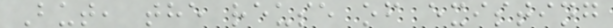But, the reuse of existing
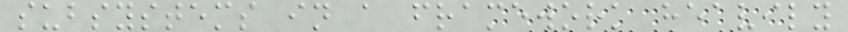subsystems in a framework heavily
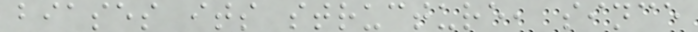biases its structure, since
